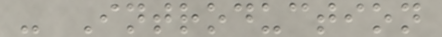- Introduction
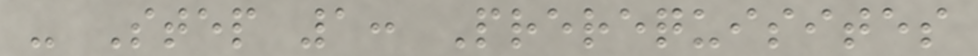- Step 1: Prerequisites
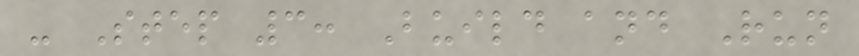- Step 3: Build and Run
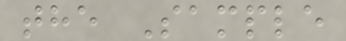the Sample
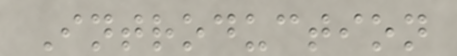Introduction
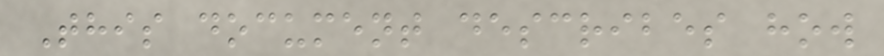This document describes how
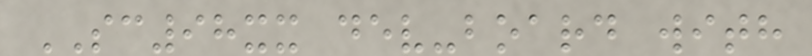SC98xx dev-board with
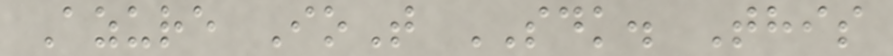Azure IoT SDK. This
